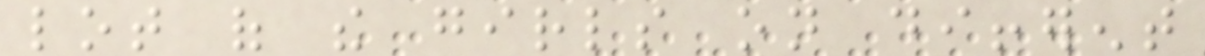lot of the girls on different
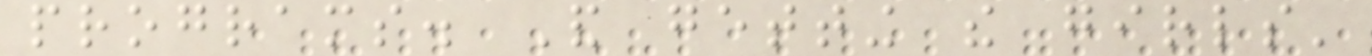programs. And getting the girls'
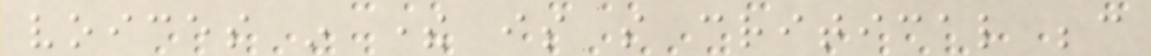voices in there is so critical because
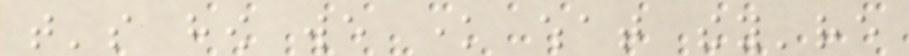that's how we know what they're
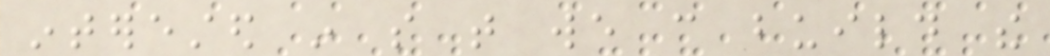interested in so that we can build the
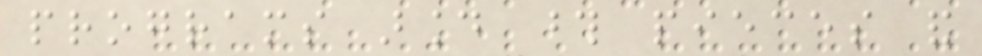programs around those pieces and
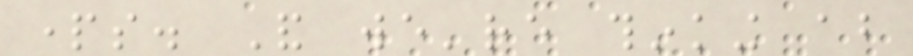parts. And we're thinking about
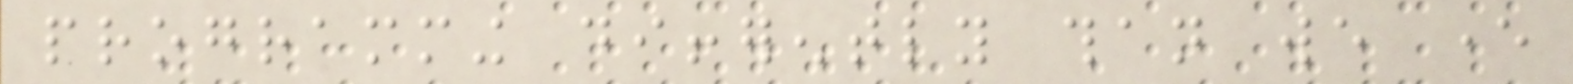programming differently than we ever
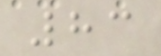83
